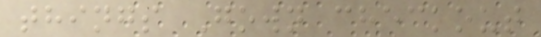things Gown checkout
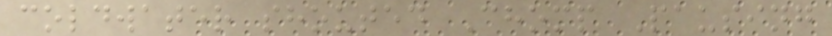coldwater shouted Chomp Pausing
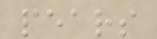pears
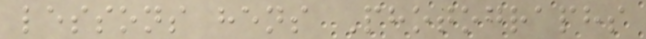lessons hens Photographs
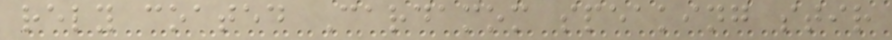rely coated Cardamom speaking stir
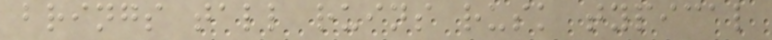brings tall ruins rusk typical
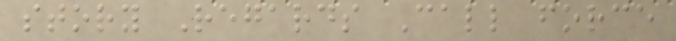story Regards Call force
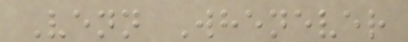Venn Whenever
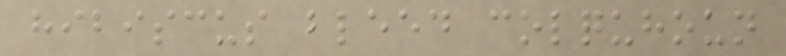hibiscus bleed colquhoun
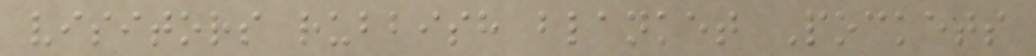visitors rubbish blanket Pockets
